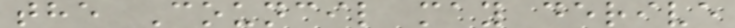the Council may derive
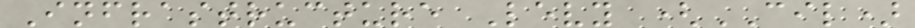Infrastructure Levy (CIL)
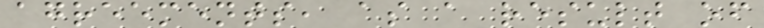agreements, as a result of
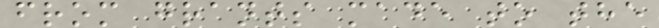from grants made to the
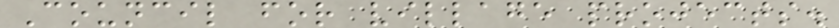Council for village projects.
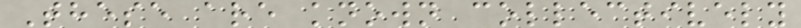These are known collectively
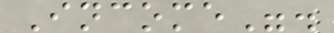Income".
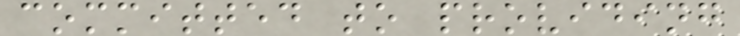committed to providing
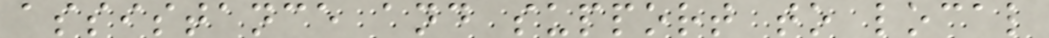assistance and support to local
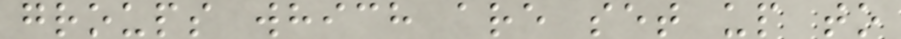groups which are set up to
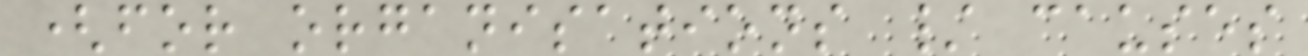(for organisations / causes
